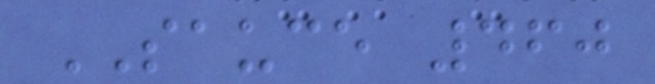SAUCE 460
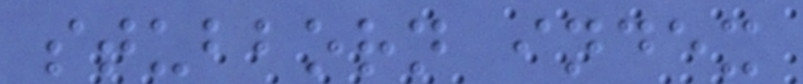stubborn index
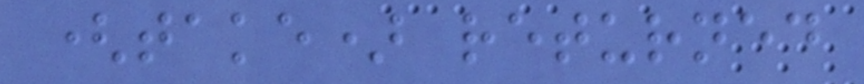(take) returned
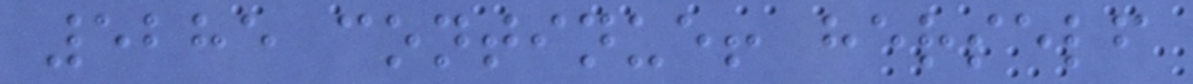5285 continue! herself
